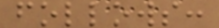follows:
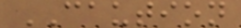CAUTION
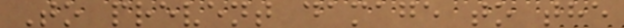To prevent damage to the
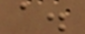a.
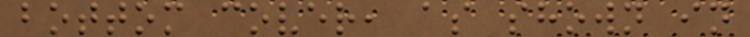bottom cover, as shown in
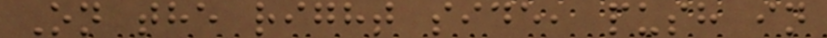On the right side, push in
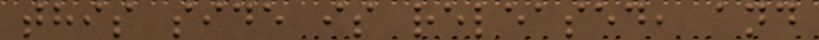this side is released, and
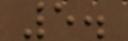5.
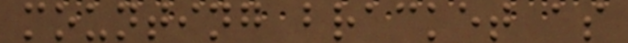mounting bracket as
